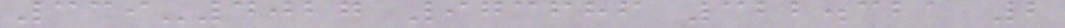339-4027 973686 322.321 2
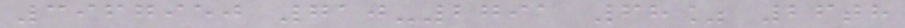3967950 710-2791 68% 26th
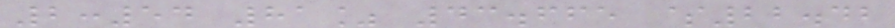2:54 81% 43.665 $22.42
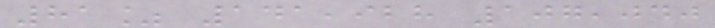81% 141,928 107,040
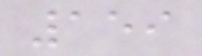159
